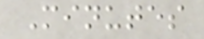Minutes
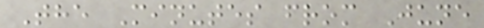The Minutes from June
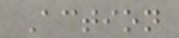Action
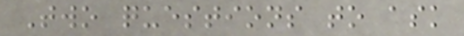Two questions to ask
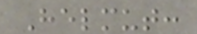Helmut:
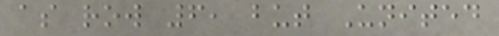as row 6, but United
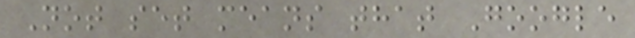Not set means that Google
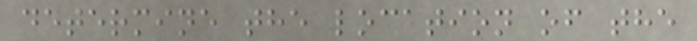determine the location of the
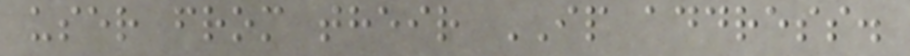user from their IP address.
